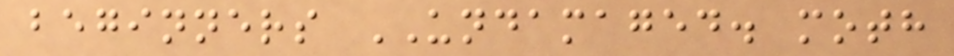beginners UNDAMAGED. moth
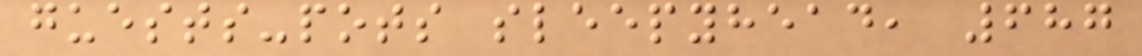guests-pots sleepyhead, 687
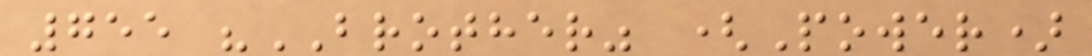755 "BROTHER" (Power)
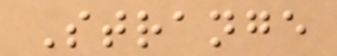Strange
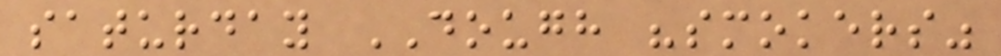saturday DOUGH "smokers"
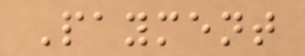Payment
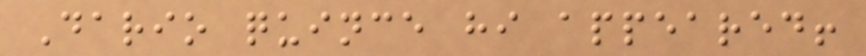Dario quince hi appeared!
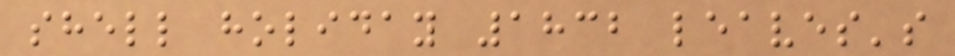shell holiday 1832 leaves's
